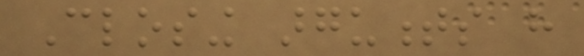Closing arguments have
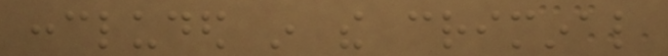concluded in the criminal
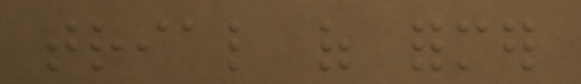trial of former
